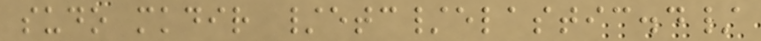sudo mkdir /etc/elastic.d/
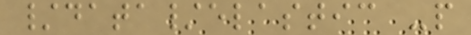/data/elastic -p
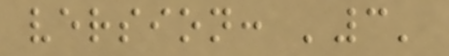version: '3'
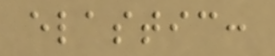elastic:
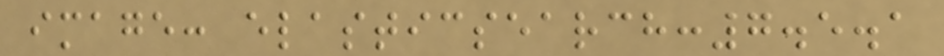image: elasticsearch:7.5.1
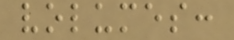volumes:
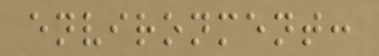environment:
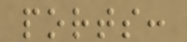ports:
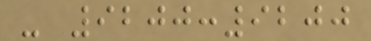- 9200:9200
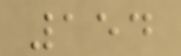154
